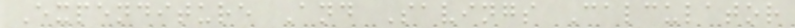Expenditure And Savings Calculator
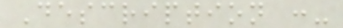Description :-
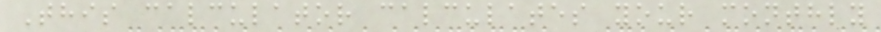This calculator calculates your monthly
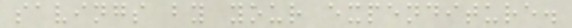savings by your expenditure.
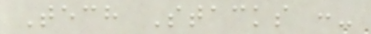Tech Stacks :-
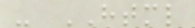- HTML
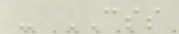- CSS
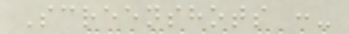Screenshots :-
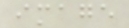image
